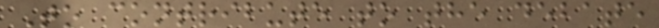To contribute to the debate
